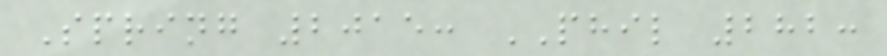Spring 2015: PHIL 282:
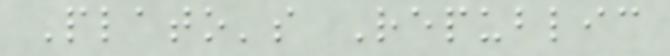Plato's Republic
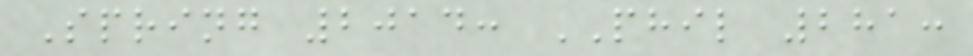Spring 2014: PHIL 281:
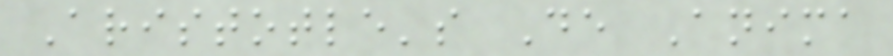Aristotle's De Anima
